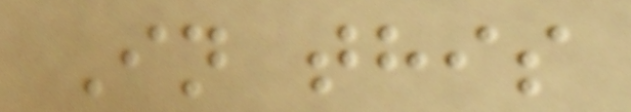In this
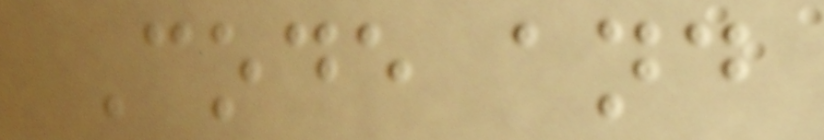Code and
